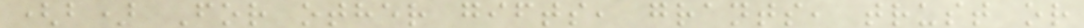(b) For other gifts, grants, trust or
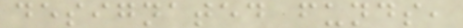designated funds,
